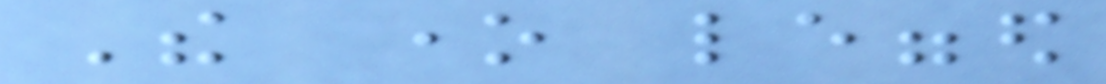The one legged
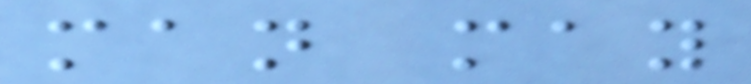man may
